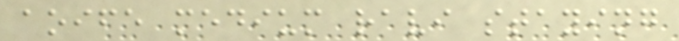aoife medium ravi staying
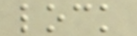lock
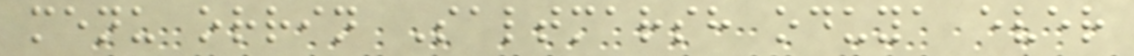menu orrin Saltmarsh oduya ever
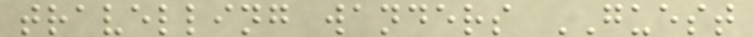travelling wanders GUEST
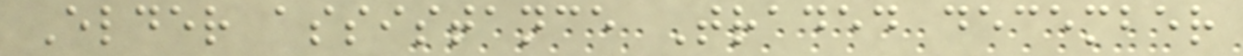Elder assistance Traded december
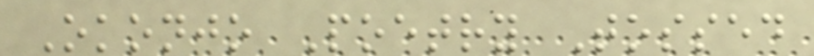Okonjo Poetry Tossed
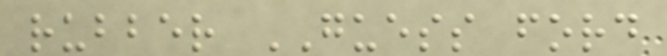rubber GUESS ford
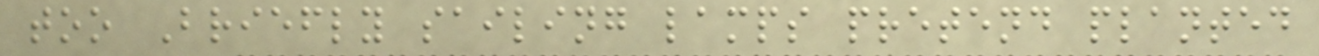too Briefly sailing lamps pretend planted
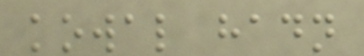kowal hadn
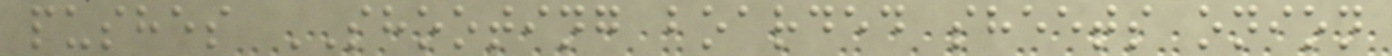pushes SHOOTING boarded sheets onion
